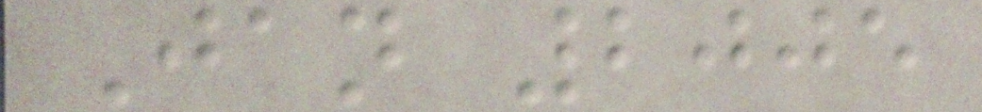Jan 2005
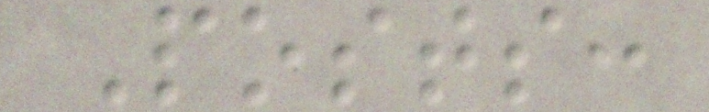Posts:
